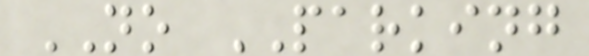NO PARKING
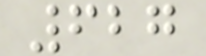627
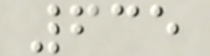635
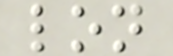lon
